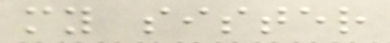my sister
